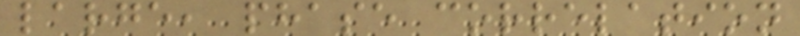large, phase correlation
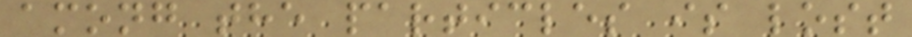among the particles is lost
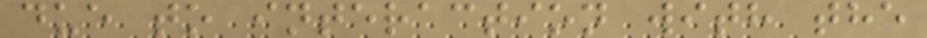due to interaction with the
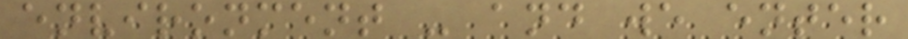environment - and we enter
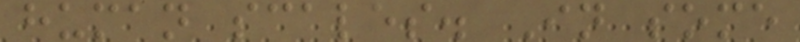human scales. In some
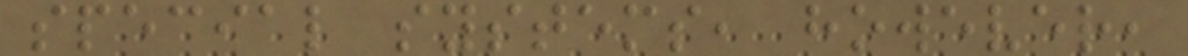special systems, however,
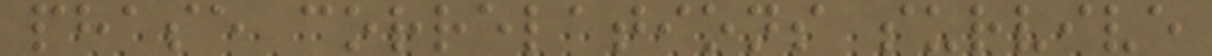phase correlations survive
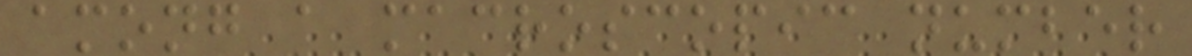among a macroscopic number
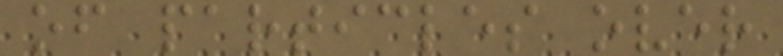of particles over
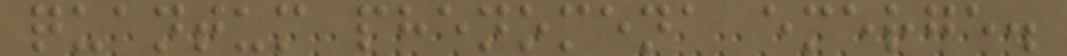quantum phenomena emerge.
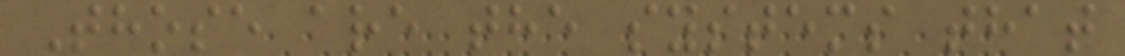Those are the systems that
